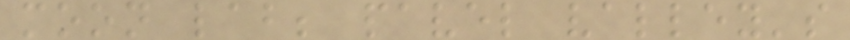moon lab; pavel valley's
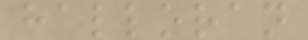halloran
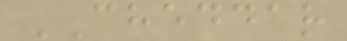CHEDDAR
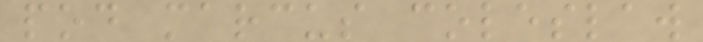pod marcus coleslaw
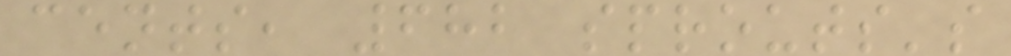cents, 682 sprouts's
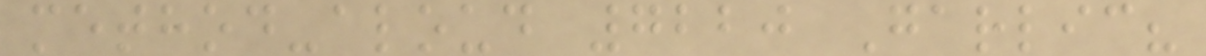method-aloud 7220 Garlic?
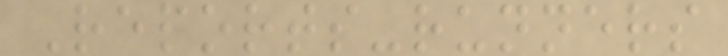Reports-runners
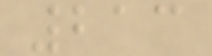213
